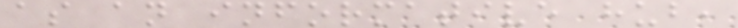as an informative hub,
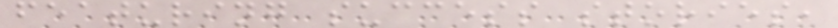featuring success stories,
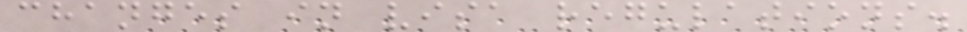changes in visa regulations.
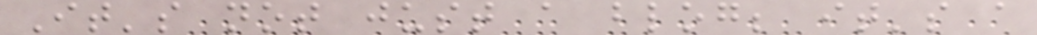It's not just a blog; it's a
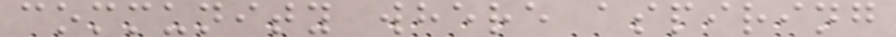community where aspiring
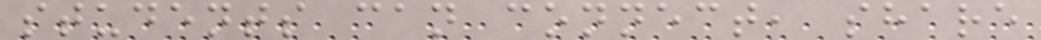students can connect, share
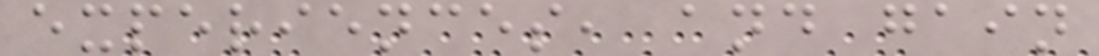experiences, and gain
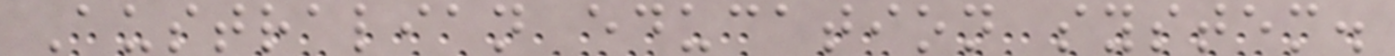Australian education system.
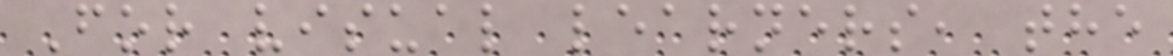For visual learners, the
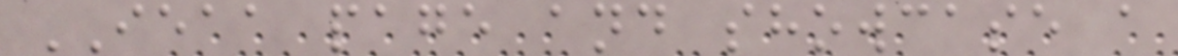IEAA page and showcase a
